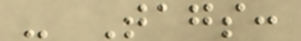- Tags:
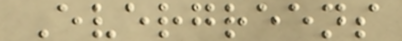Evergreens
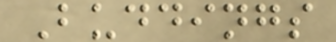Buddings
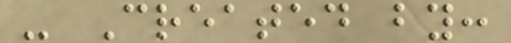- Created by:
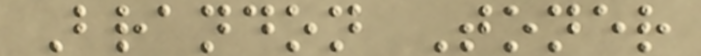Brandon Toner
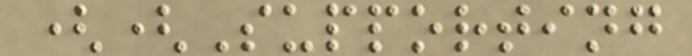((Supporting
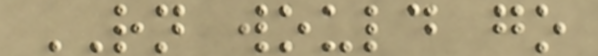RN would go
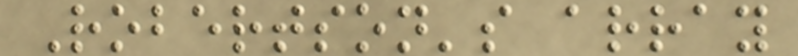Robertson's array
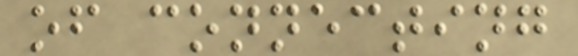of connecting
